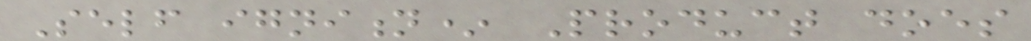Self ignition* Product does
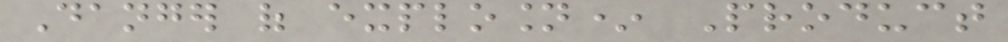Danger of explosion* Product
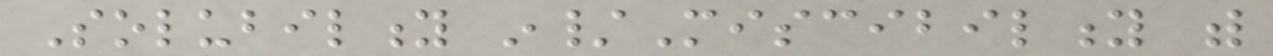Solubility in/Miscibility with
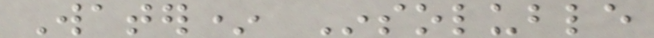Water* Insoluble
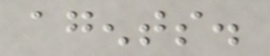agents.
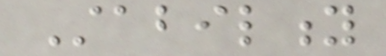Stability
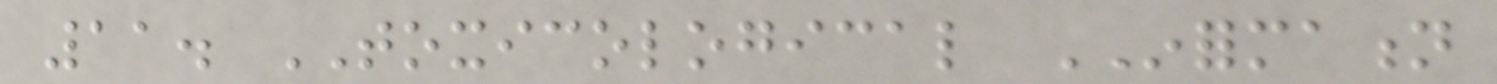11. TOXICOLOGICAL INFORMATION
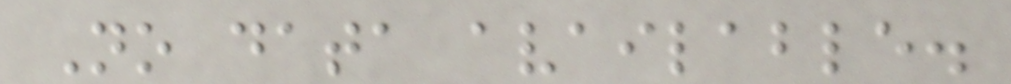No data available.
